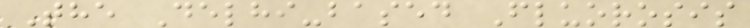The Delhi-based Fluorosis
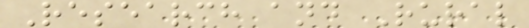Research and Rural
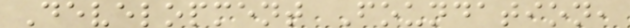Development Foundation,
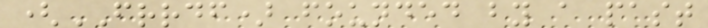(FRRDF) founded by a past
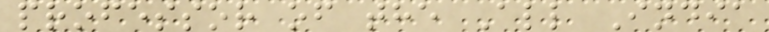professor of the All India
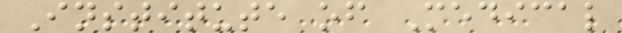Institute of Medical
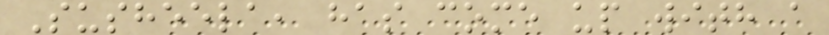Susheela, has come up with a
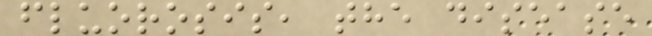fluorosis, the disease
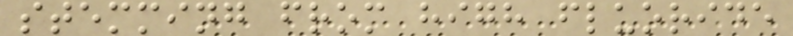stemming from high fluoride
